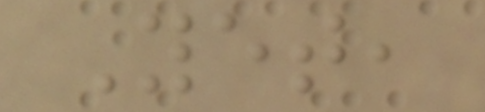Yet,
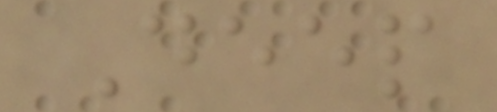Deep
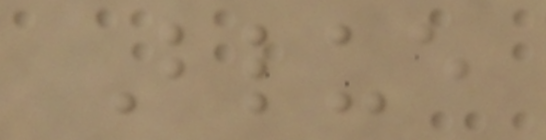Blue
